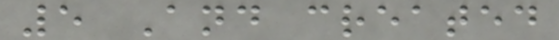5 And created
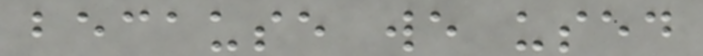because we used
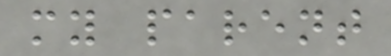my parent
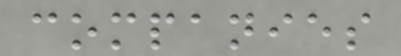companies
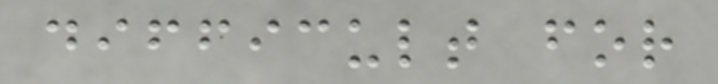difficult for
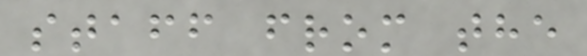staff from the
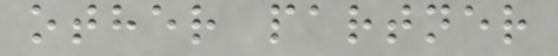other partner
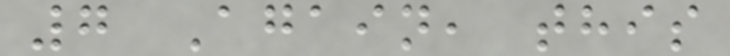7 Again, this
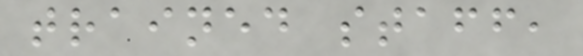trained staff,
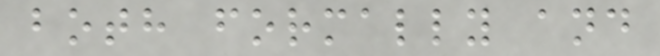both formally and
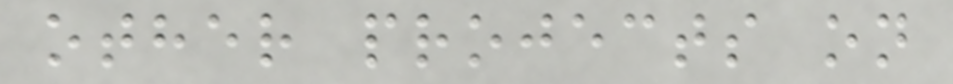other projects on
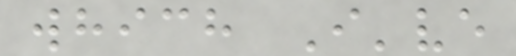which I've
